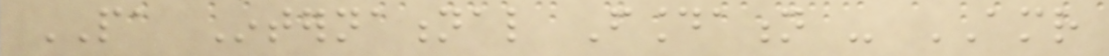PA International Foundation - AMR
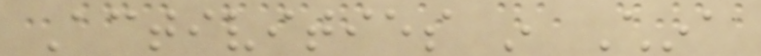Activities in China
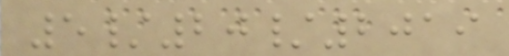5/20/2019
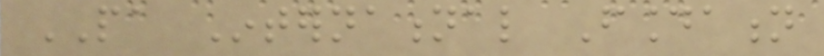PA International Foundation
